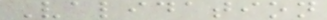Validation
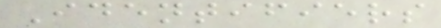Identifiers
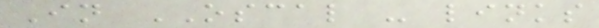In OSCAL - links
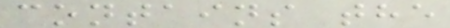contains the
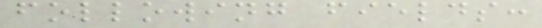following fields:
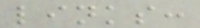links:
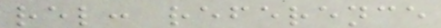rel: reference
